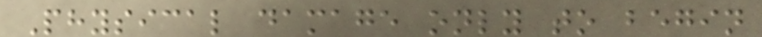Physical damage only to begin
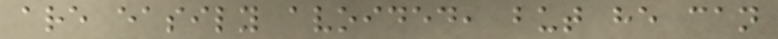are easily avoided, but he can
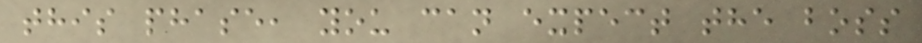this phase, you can expect the boss
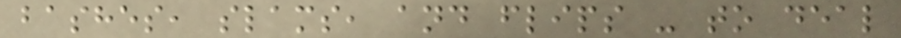bashes, slams, and flips - to deal
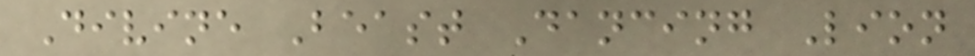Divine Beast Dancing Lion
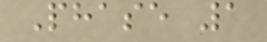Phase 1
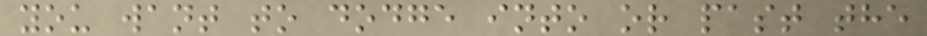you want to dodge into or past the
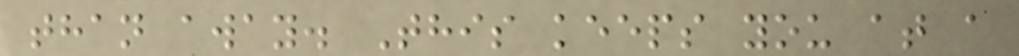than away. This keeps you at a
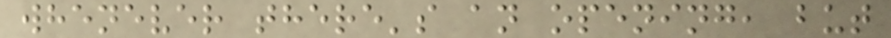whenever there's an opening, but
